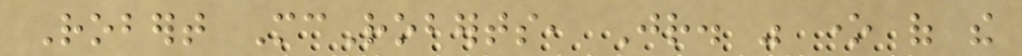Robert McRoberts, Jr. was one of the
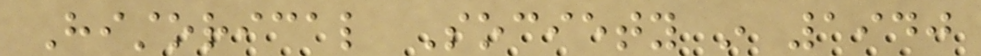Historical Society in 1940
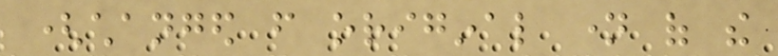(changed from original name of the
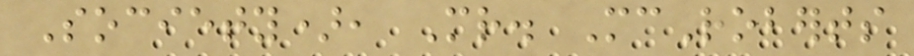Society), Mr. McRoberts
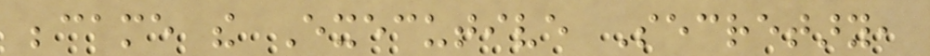became the Executive Secretary,
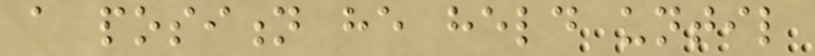a position he held until
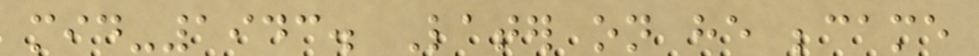mid-1943. Later on he became
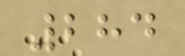284
